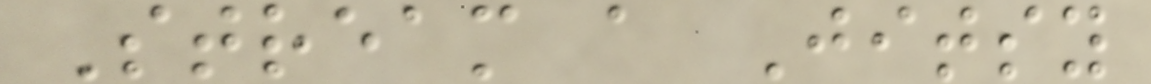Stream a Jitsy
